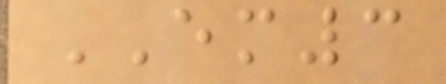EM3
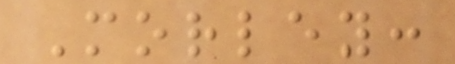Morley:
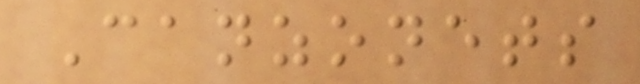Canzonets
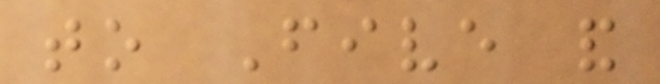to Five and
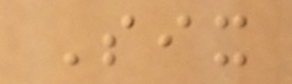Six
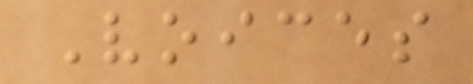Voices
